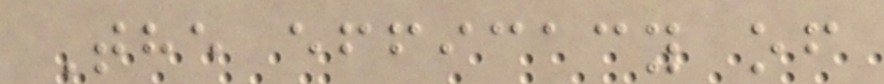The efficacy of
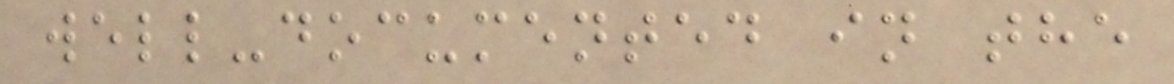well-documented in the
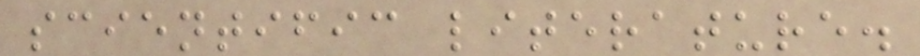scientific literature.
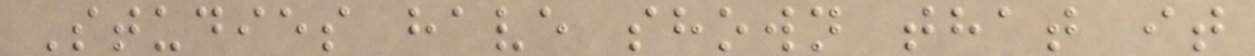Studies have shown that it
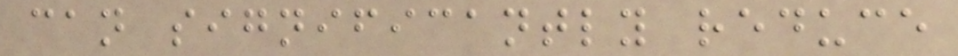can significantly reduce
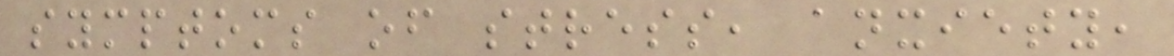symptoms of stress, anxiety,
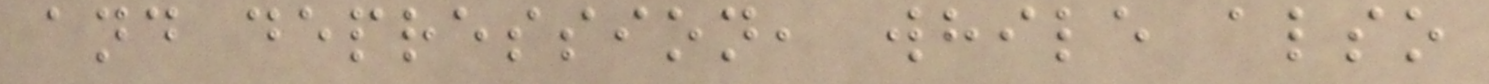and depression, while also
